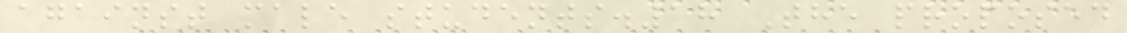against male students.18 The proposed
